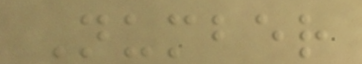Number
